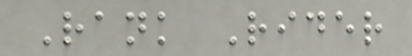Rank Rider
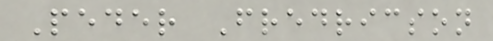Peder Fredricson
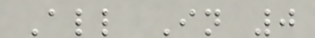All In 0
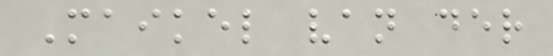Maikel van der
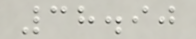38.90
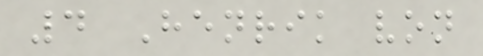4 Henrik von
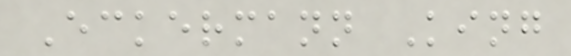Eckermann King
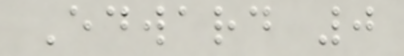Edward 0
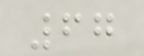67
